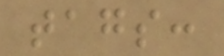tags:
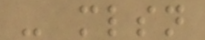- mlsn
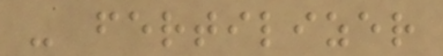- fertilizer
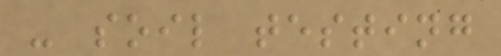- soil testing
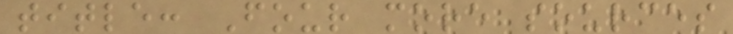title: Four more sources
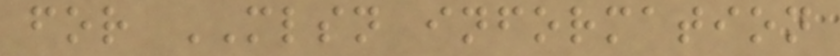for MLSN information
